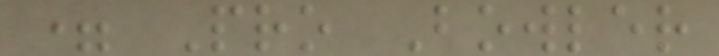= Pro Bowler
